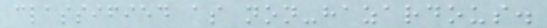classified as non-hazardous.
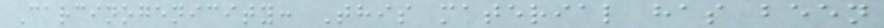Carcinogenicity: This material has been
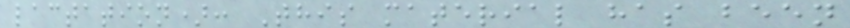lactation): This material has been
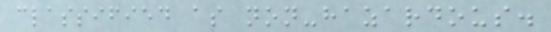classified as non-hazardous.
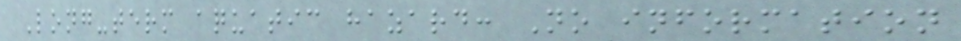Long-term aquatic hazard: No information
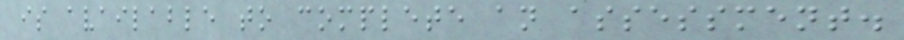is available to complete an assessment.
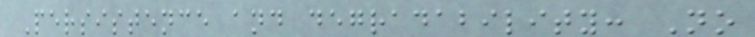Persistence and degradability: No
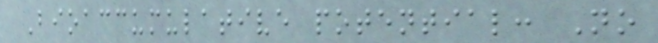Bioaccumulative potential: No
